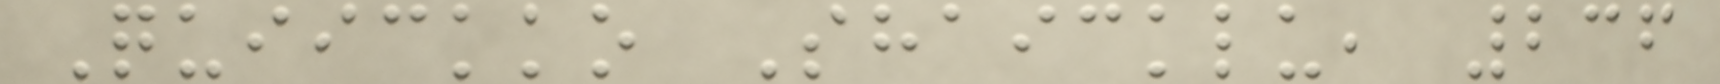Quiickko Shaicklu, 236
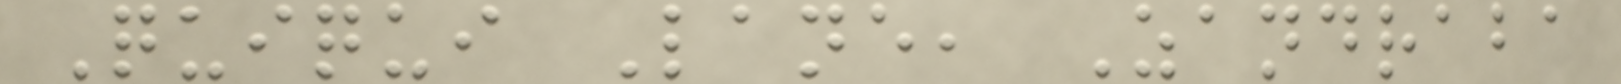Quiqui Lane, Zandraba
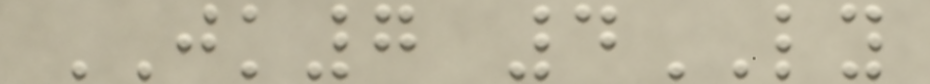JK7 4LY
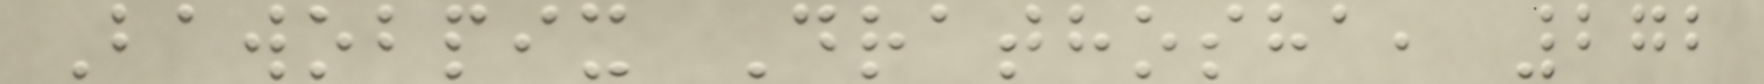Bawobpix Drathosha, 272
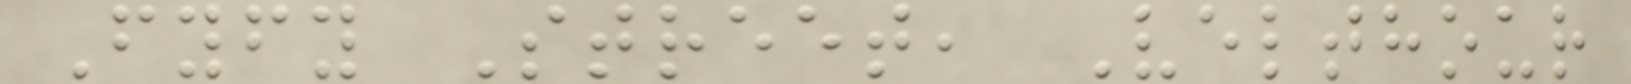Fyfy Street, Velthour
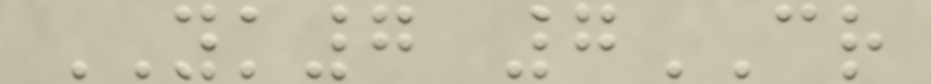YK7 7CR
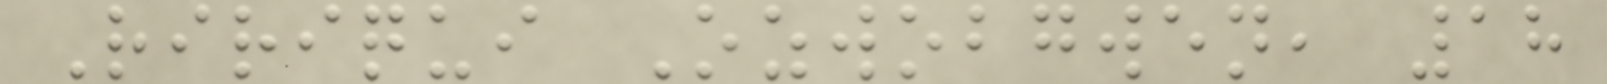Ririqui Ozwobgwen, 18
